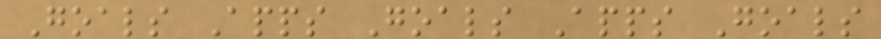Goals Apps Goals Apps Goals
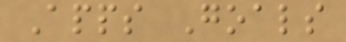Apps Goals
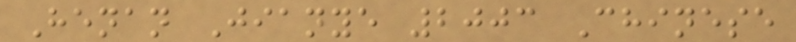Henan Jianye 2003 Chinese
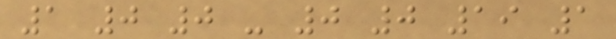1 0 0 - 0 0 19 1
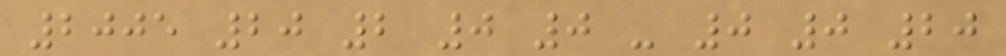2005 20 2 0 0 - 0 0 20
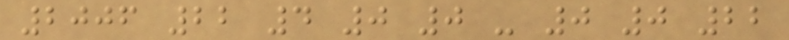2006 22 4 0 0 - 0 0 22
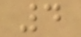4
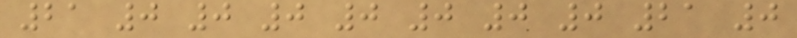21 0 0 0 0 0 0 0 21 0
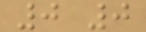0 0
